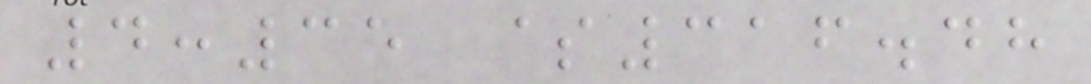4:35 $316.48
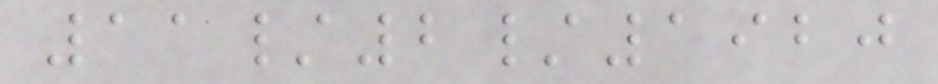11/2/1920
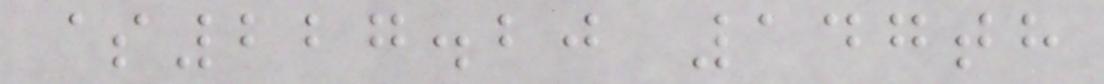$227.20 147th
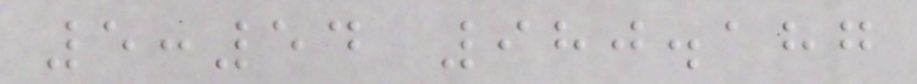5:54 980.187
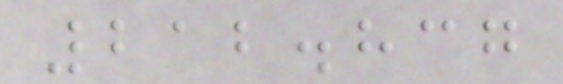212.837
